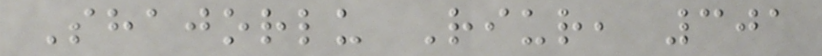Shajorlu Riur, 301
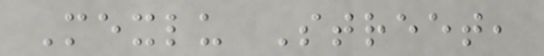Mexlu Street,
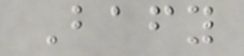Bafy
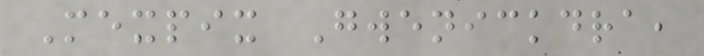Mexpix Gwenickdra,
